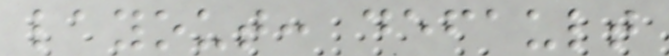layout: default
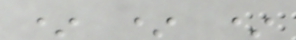* * *
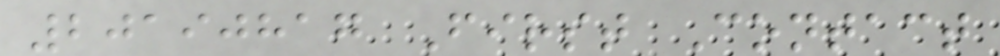20190817 First Contact
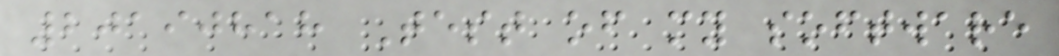20190818 Test of my software
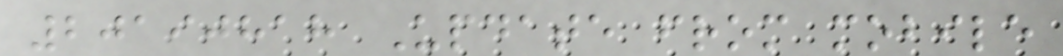20190818 Update from mobile
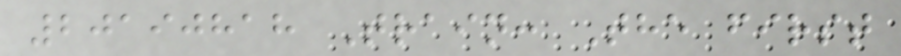20190818 Train: The first
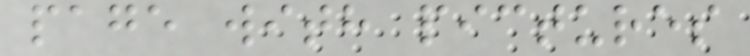page with pictures
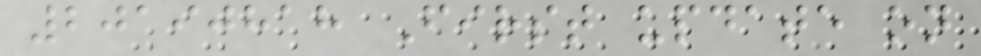20190818 First update on
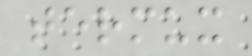termux
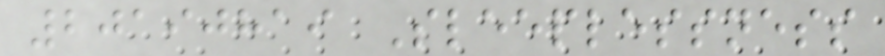20190819 Sleeplessness
